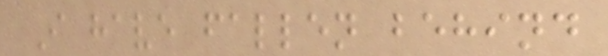I have fallen behind
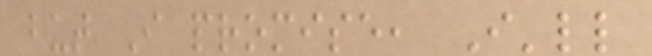but I promise, I'll
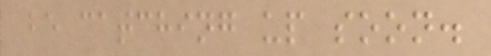be catching up soon.
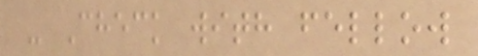- Check with fellow
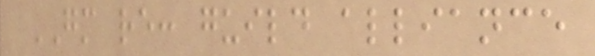GM re: guild alliance
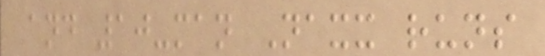and 10-man Naxx runs
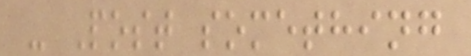- Post something
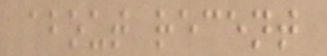about recent
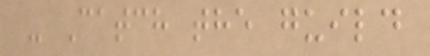- Catch the guild
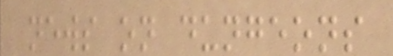news on dungeons
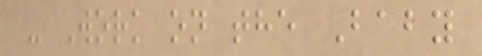- Work on the Baby
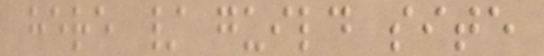here / guild site
